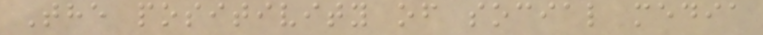The positivity of social media
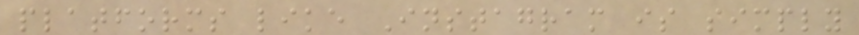platforms like Instagram is simply
